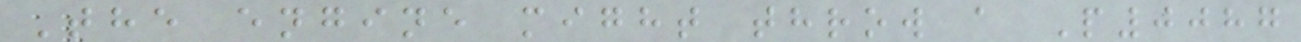The engine might throw a P0087
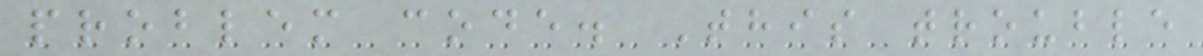problem code. This trouble
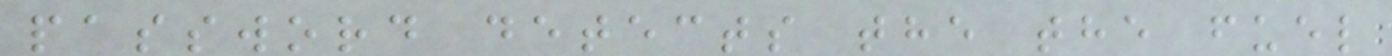password detects the the fuel
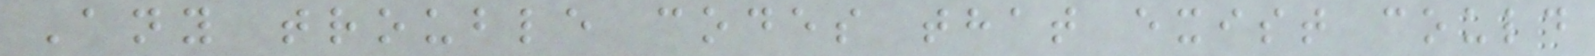Any trouble codes that exist could
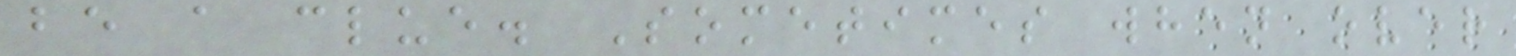be a clue. Sometimes when over
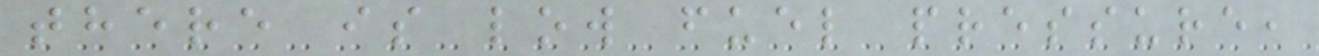there is low fuel pressure,
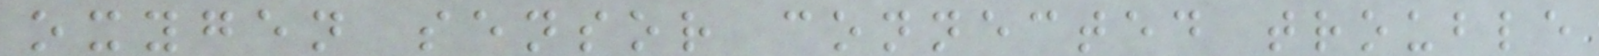oxygen sensor connected trouble
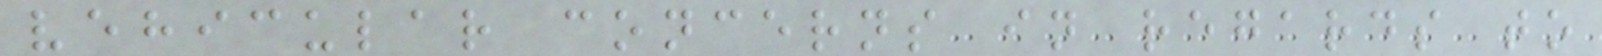vehicular concerns in regards to
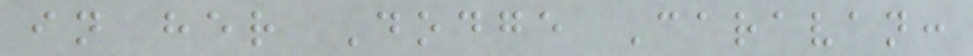in her Dodge Caravan:
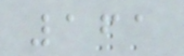161
